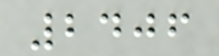2406
